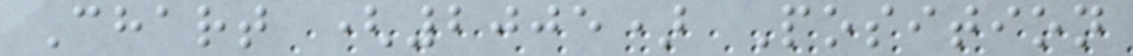Chart (2005) Position
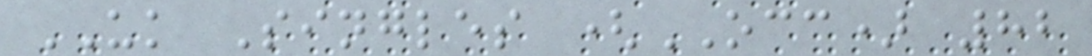UK Singles (OCC) 82
